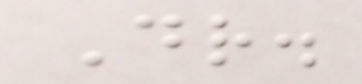Dr.
